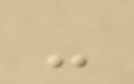-
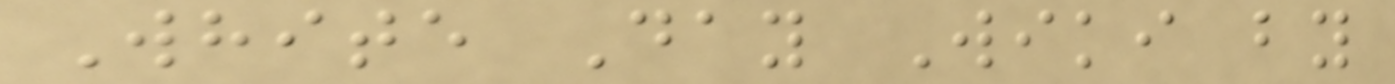White Day Wiki by
